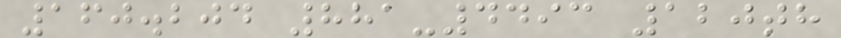160.204 881-4493 120th
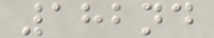182nd
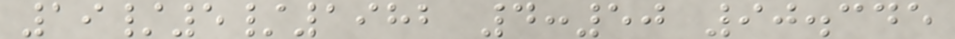19/5/1982 4:50 90.345
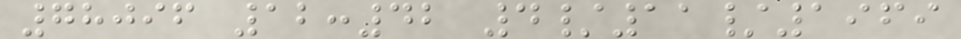78096 12:42 4/11/1969
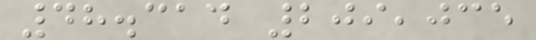48.314 209,035
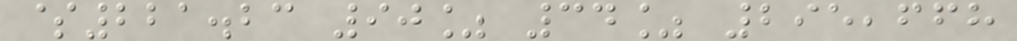$221.23 90% 34% 295,668
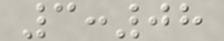3:08
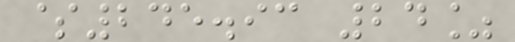$245.93 24%
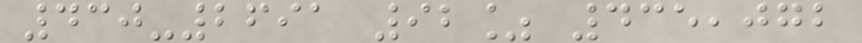430-2691 92% 435,072
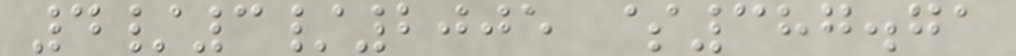4/3/2005 $387.71
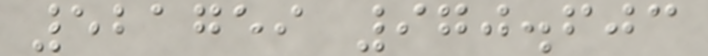521759 970.603
